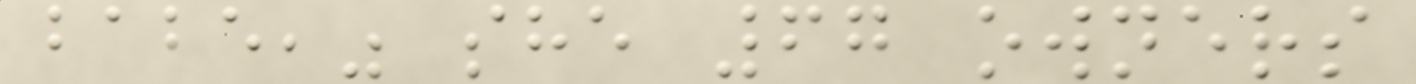babe," she 67 owners
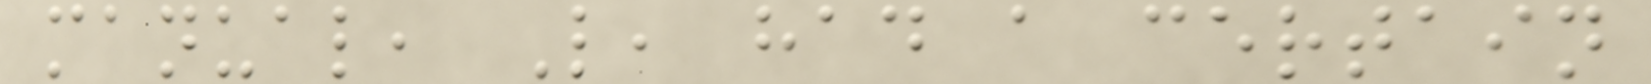manual, L, had a certain
